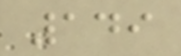149
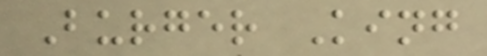Burger King
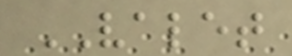VALET
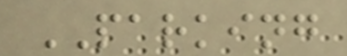PARKING
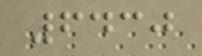6430
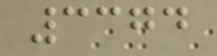3374
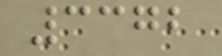3372
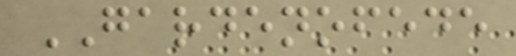GARDENOFEDE
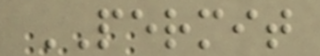PERMIT
